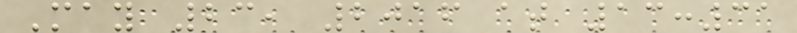May 23, 2016 at 13:31
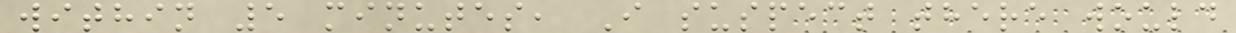within 5 minutes, I suspect there would
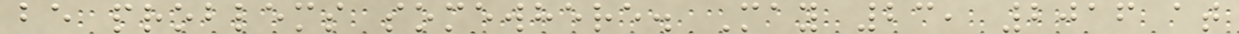be problems somewhere. May 23, 2016 at
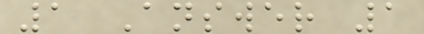1 Answer 1
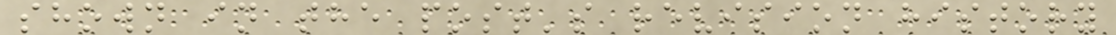shown in the post's revision history
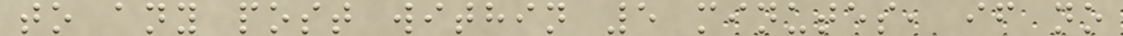to any post within 5 minutes, if no
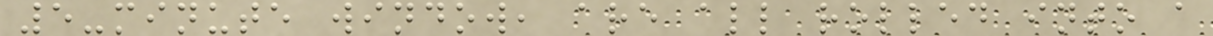5-minute window, are all rolled into a
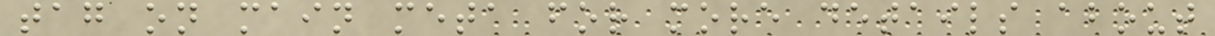tag on main meta for more details about
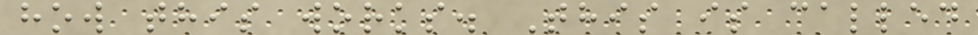how this works. This is called
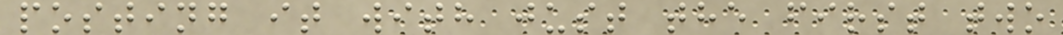posting it with just the first two
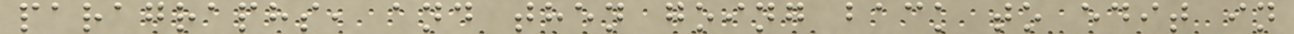paragraphs, and then going back to edit in
